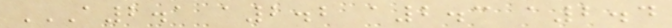A2.1 A2.2 A2.3 A2.4
